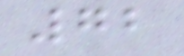72
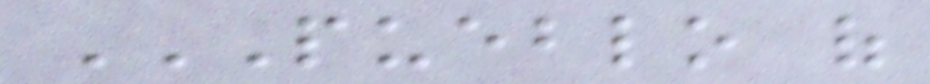PUEBLO OF
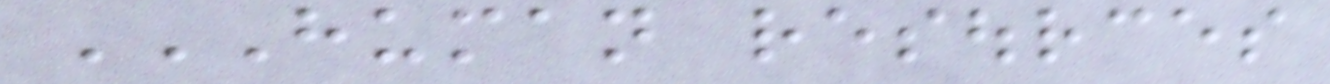HUMAN RESOURCES
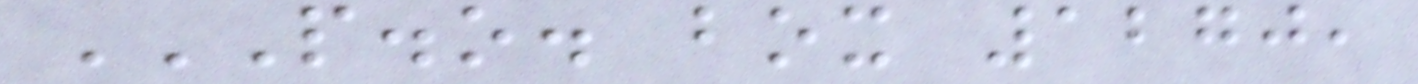P.O. BOX 1270,
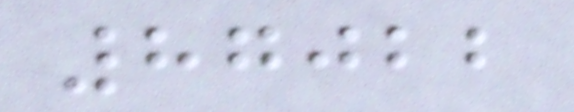87022
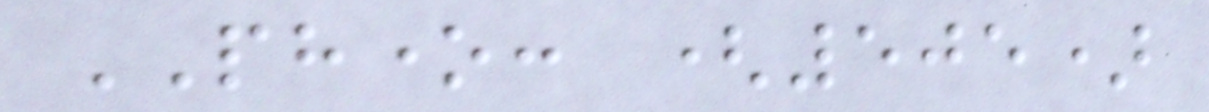PHONE: (505)
